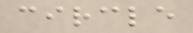circle
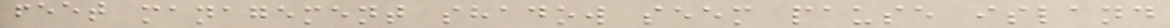feet management shadow seem pause island
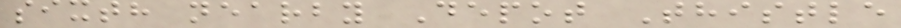sixth nearby Depot Thistle
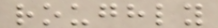roughly
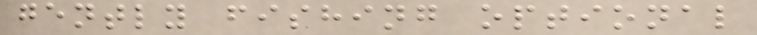gently fishing optional
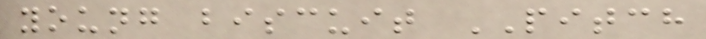young biscuit PITCH
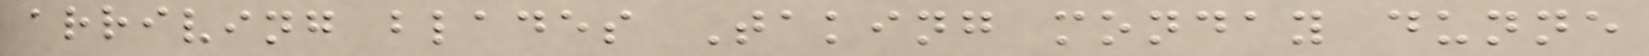arriving blades Taking monday dunne
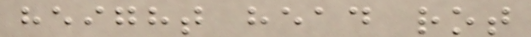height head rot
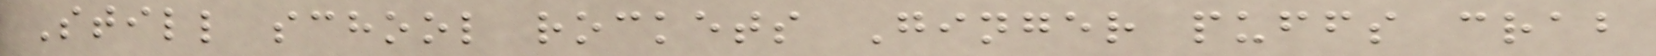Still school rockets Ginger puffs crab
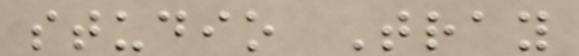studio Tray
